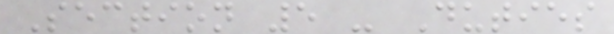Section 5 - Duties
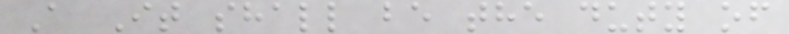A It shall be the duty of
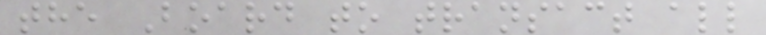the Board to transact all
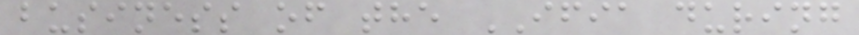business of the IFIA during
